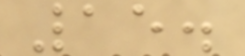15.
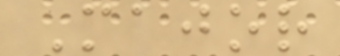Major
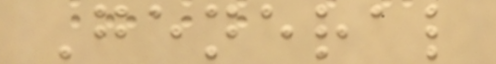General
